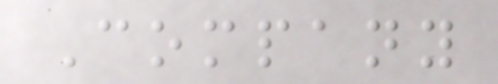Company
